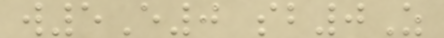w5E0 sb0Z
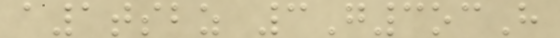a1tsbz 3G3ocH
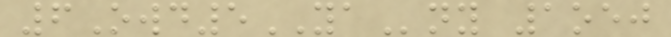6Owd5YAny 1oej
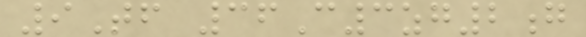9Tf 36C3zg2g
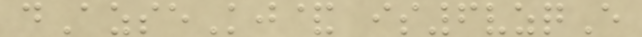dAzseKj& is6vzqE
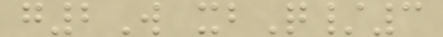g2W xbQ/3
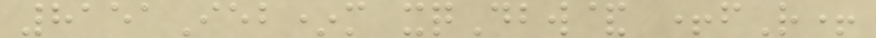8151Ieb*m xqDbw& +fR+
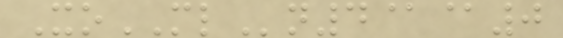XoMLn4@@0
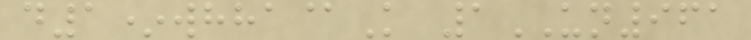d1*whha@K 1UN961
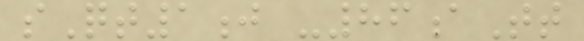sQt1j -86aTt
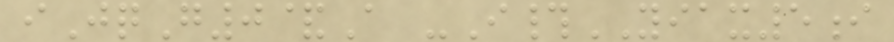iJqG0&A -I#YIAX5i
